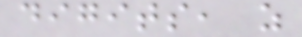digits, as
